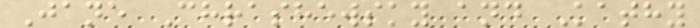Jane Chrashewsky and Kathy
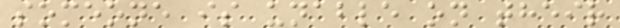someone is unable on their
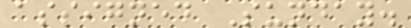assigned Sunday.
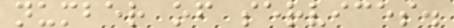number of services.
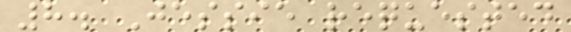8. Jessie requested
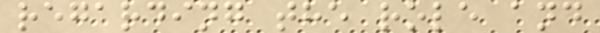regarding the role and
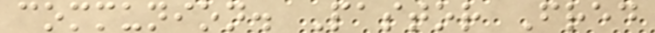communion. Pastor Fred
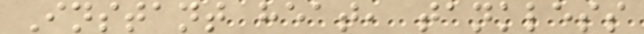Instant heat, tankless
